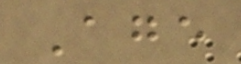Age
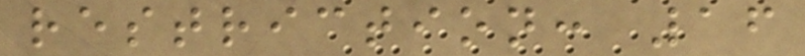restriction: 16
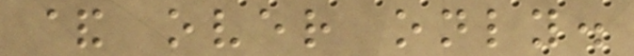& over only.
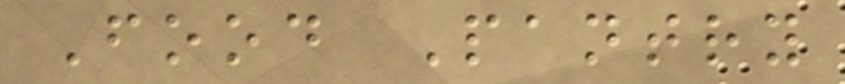Food Pantry
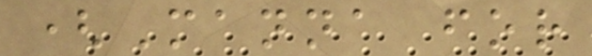(Manna for
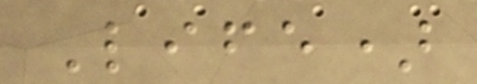Life)
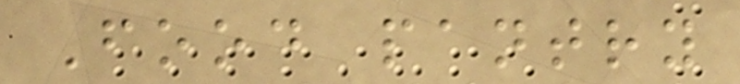Food pantry
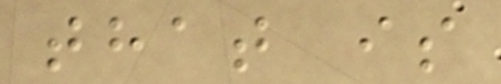that is
